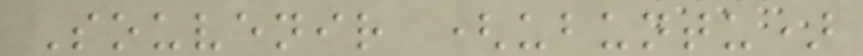Souvenir (ubuntu)
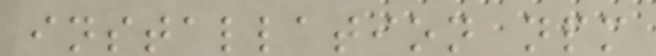installation npm
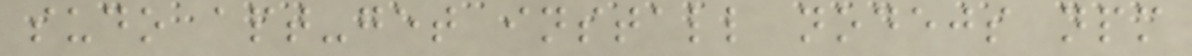sudo apt-get install nodejs npm
